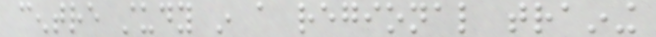centre study in a regional training
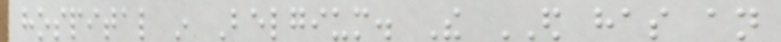hospital in Belgium. The ED has an
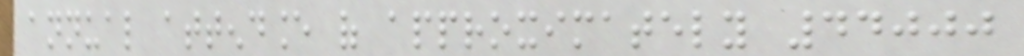annual attendance of approximately 44000
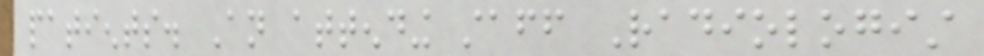patients. An attending staff Radiologist
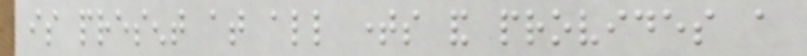is present at all times and provides a
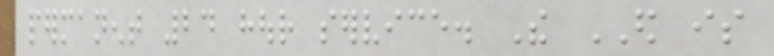permanent 24 hour service. The ED is
